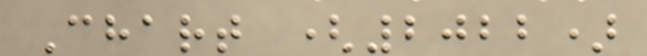Chart (2022)
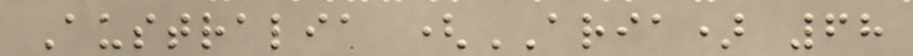Australia (ARIA) 68
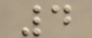4
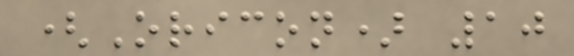(Oricon) 10
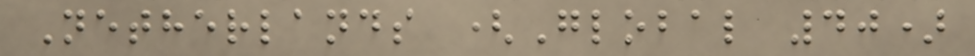Netherlands (Global 40)
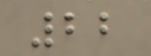22
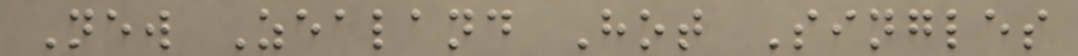New Zealand Hot Singles
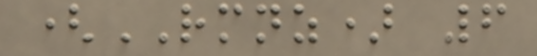(RMNZ) 6
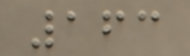163
